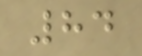84
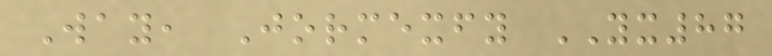Way, Jormexfy YX87
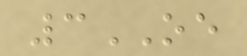3OE
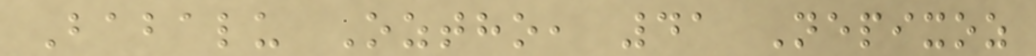Babalu Oztho, 41 Nepixoz
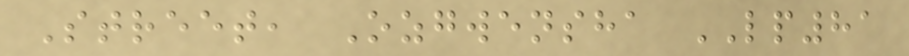Street, Ozgwensha LP81
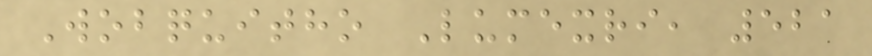Wobquitho Lumexri, 521
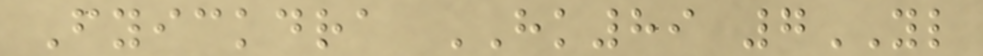Fyickdra HK89 7YL
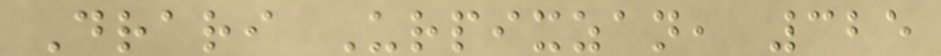Drari Urpixzan, 325
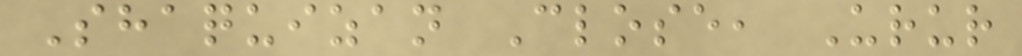Shaquizan Close, Urur
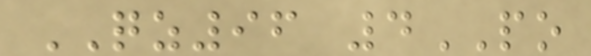QZ96 4PO
